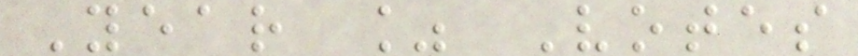Year % Votes
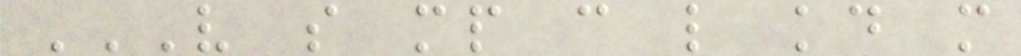V S MP C L KD M
